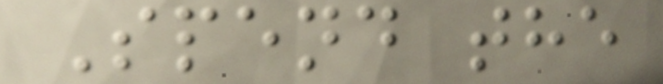Spend the
